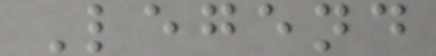Legend
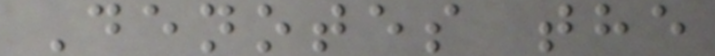Denotes the
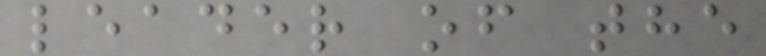leader of the
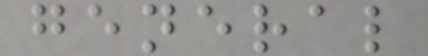general
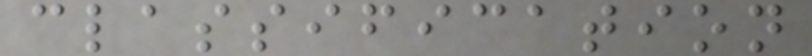classification
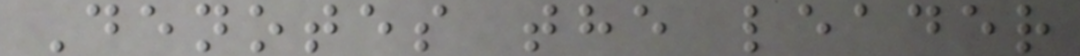Denotes the leader
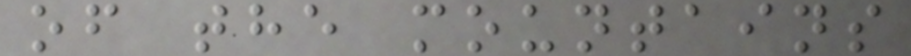of the mountains
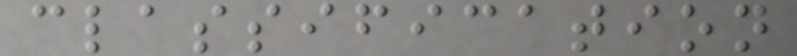classification
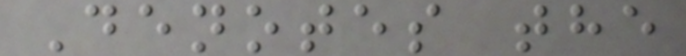Denotes the
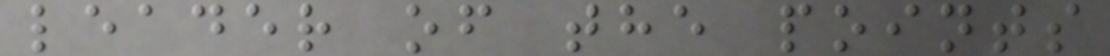leader of the points
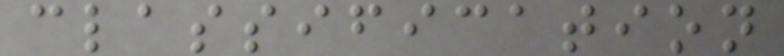classification
